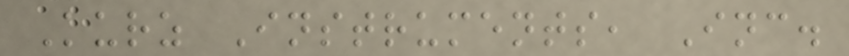Kurz Instruments, Inc.
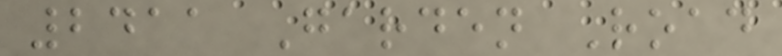2411 Garden Road
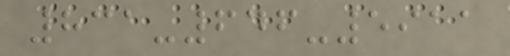831-646-5911
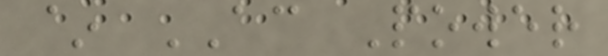~ AC Power
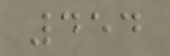454
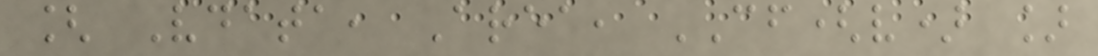[ Vdata, Area, CF(v) ]
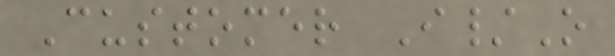Customer I/O
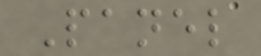Panel
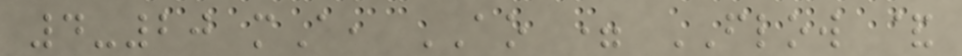4-20 mA, AO = FLOW &
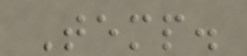Temp.
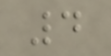4
